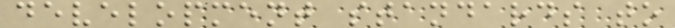development standards to
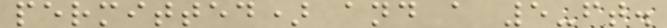permitted) and a 5-ft.
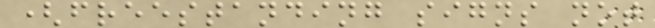(freestanding signs not
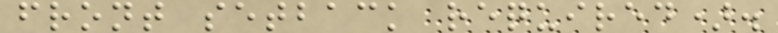front setback required).
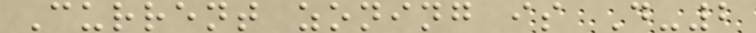Current zoning is D-2
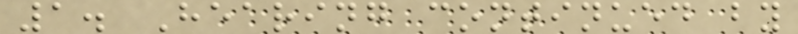1. Hearing continued by
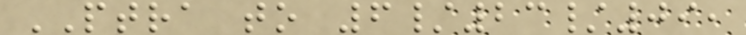PTRA to 6/23/09,
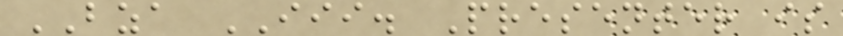BZA III. Presenter is
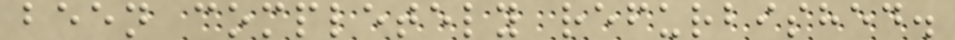been completely refurbished.
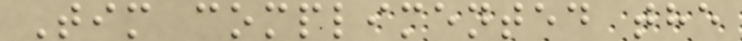Tim complimented the
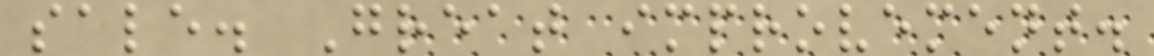sale. Great improvement.
